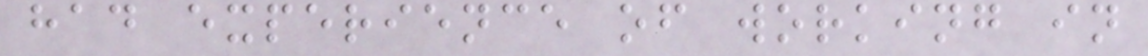had experience of working in
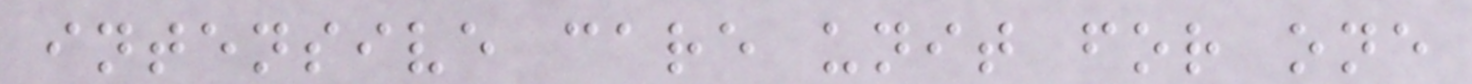intensive care unit for one
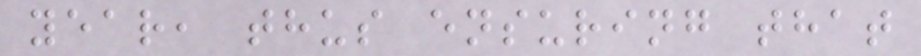year, thus ensuring that
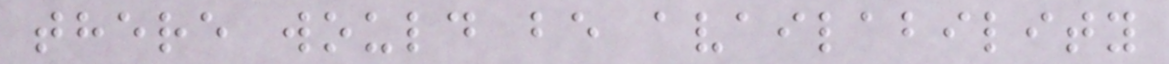there would be availability
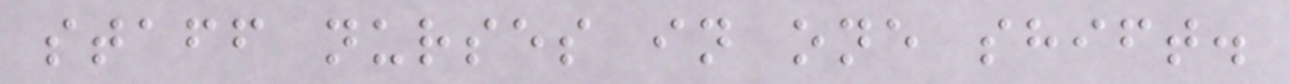staff nurses in one shift.
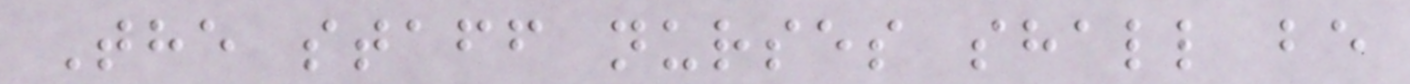The staff nurses shall be
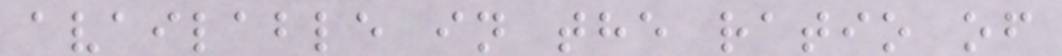available in the ratio of
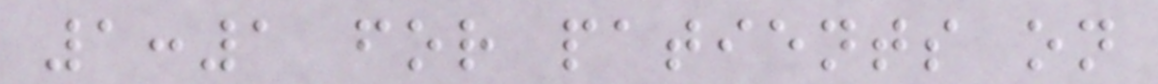1:1 for patients on
